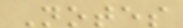Notes
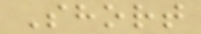Short
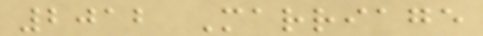2012 Marriage
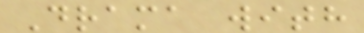Drama with
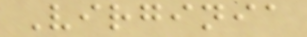Virginia
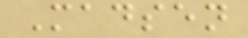Madsen
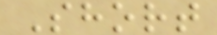Short
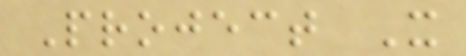Project X
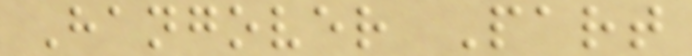Hangover Part
